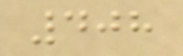408
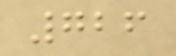726
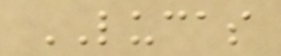LUCAS
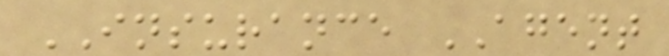INSURANCE AGENT
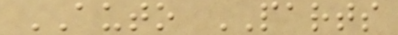AUTO PARTS
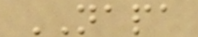NAPA
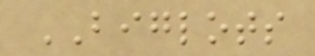BIGLOTS
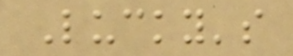Lucky's
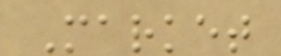Market
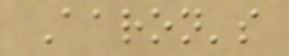Aaron's
